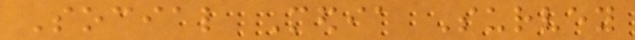Social Media Survey
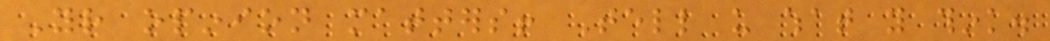Your opinion matters! Tell us what you think.
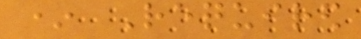* Required
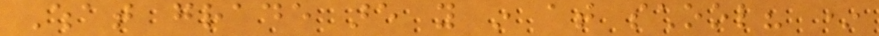What grade are you in at school? *
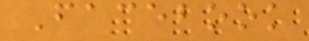Facebook
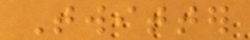Twitter
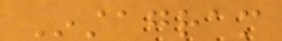Instagram
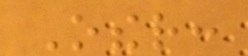Other:
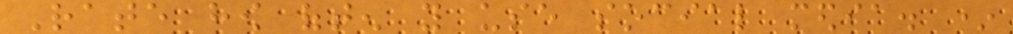Rate how often you use social media. *
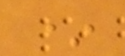*
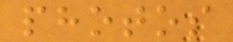photos
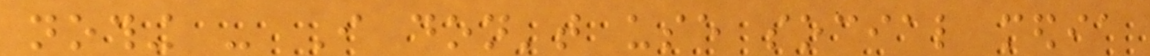nothing - I don't use social media
